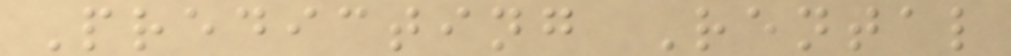Predicting Rental
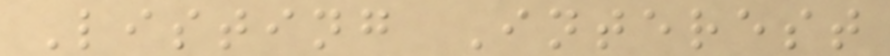Listing Interest
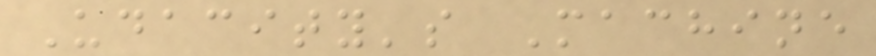Udacity's Machine
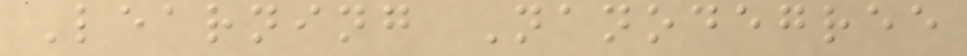Learning Nanodegree
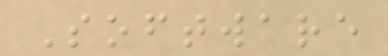Software
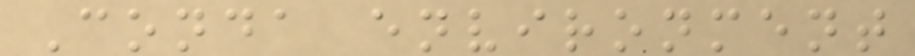Conda environment
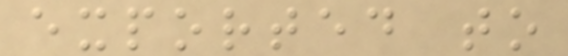exported to
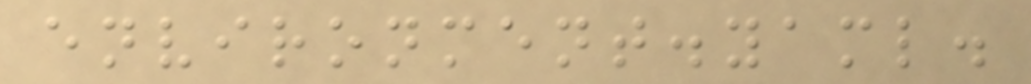environment.yaml.
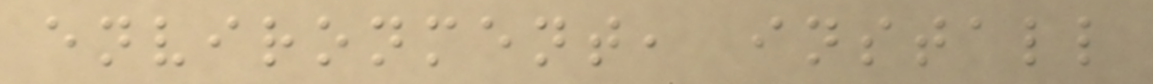environment, install
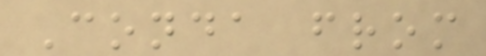Conda from
